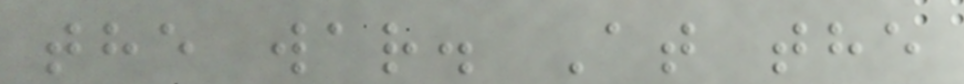the war. At the
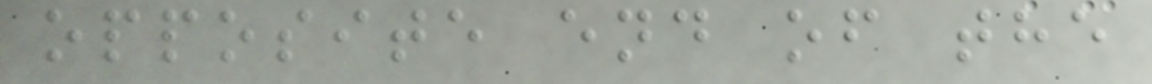opposite end of the
